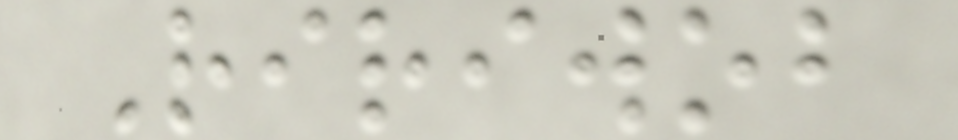Ririwob
